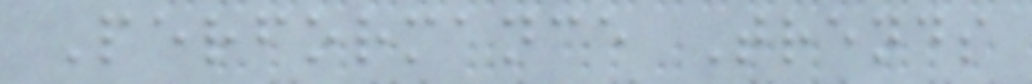Performance Trends
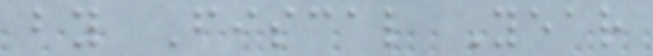by Fiscal Year
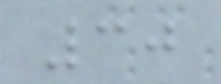30
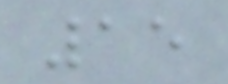15
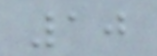10
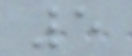5
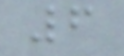6
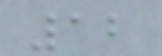12
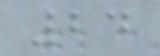24
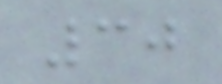30
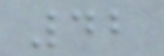42
